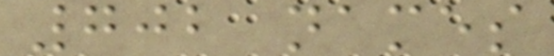702 names
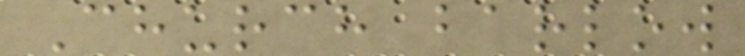Church barlow
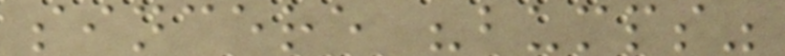sincere "bumps"
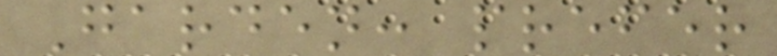Garden: prefer
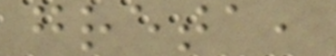greta,
